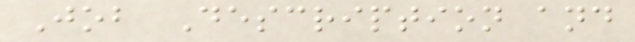Job Description and
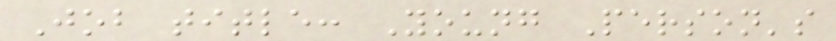Job title: Young Person's
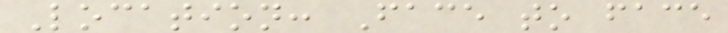Location: Face to face
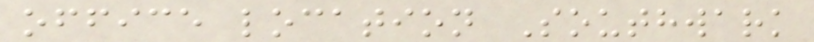office location Southwark
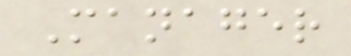Manager
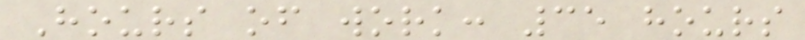Hours of work: 35 hours
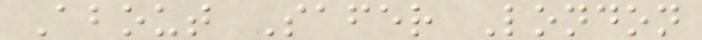About Safer London
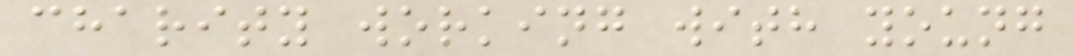charity working with young
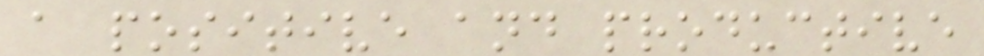a positive and productive
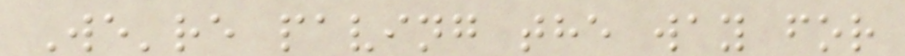We're paving the way for
